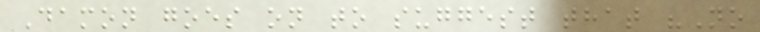Damon goes on to suggest that "No
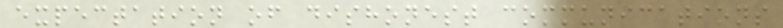expectation of dishonest communications
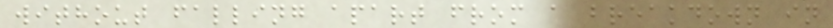without falling apart from a breakdown in
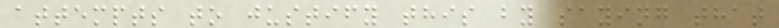attempts to justify this by saying that
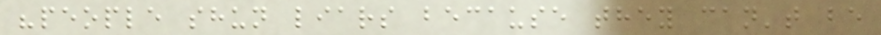"people shun liars because they can't be
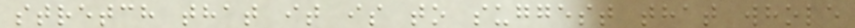stretch that it is to suggest that whole
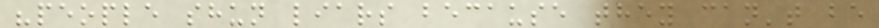"people shun liars because they can't be
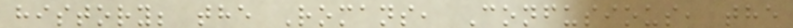history; the Romans, Confusious, the
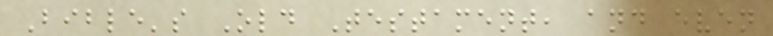Bible's Old Testament, and even
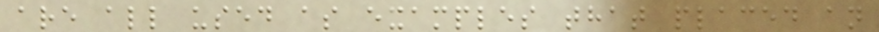are all used as examples that placed an
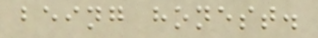being honest.
